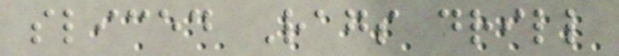sliced Rags drill
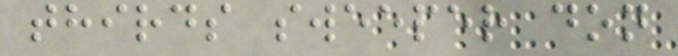thirds sweeper don
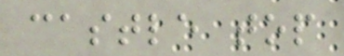castle top
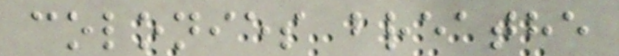colonies breathe
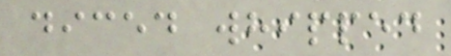diced whipped
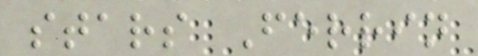stars Ferrin
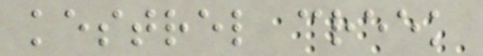kestrel creek
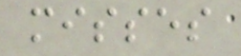misses
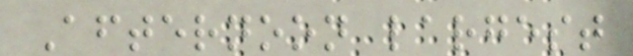Afternoon largest
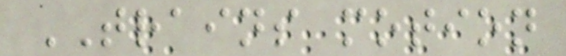TRAINS motion
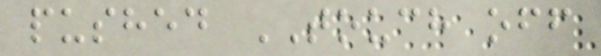pushed TOUCH off
